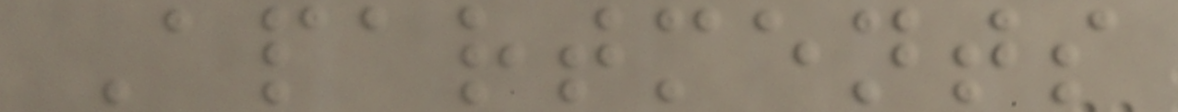Apartments
